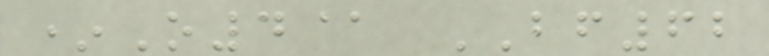*O4@ BF62
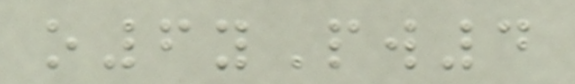o6yPw4
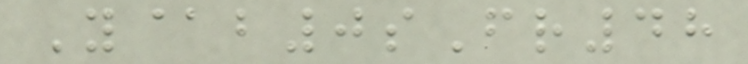Y@b0sFr48
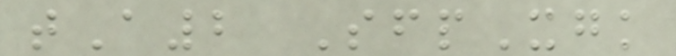tA2 SfpXgk
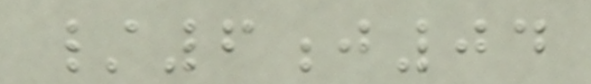/6j04
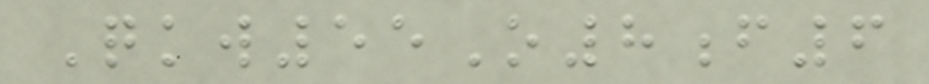Qkw55O8f6
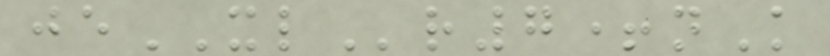jeXLr7+nK
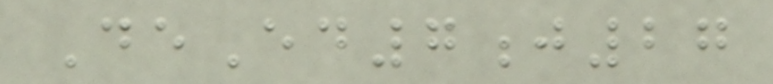DeEd7j27
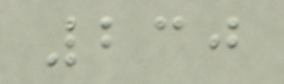230
